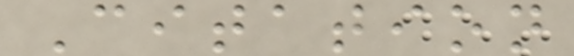Citation
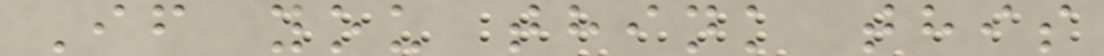If you think this
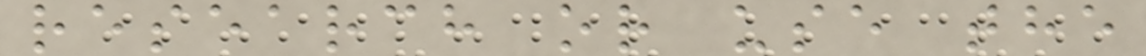research or use the
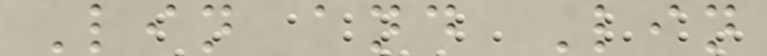Lin and Lin
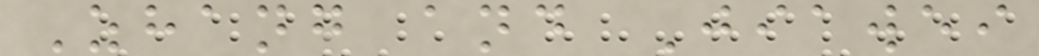Zhang and Jiawei
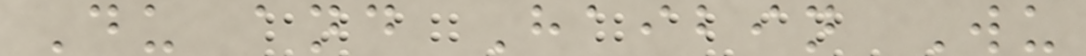Du and Haibin Wu
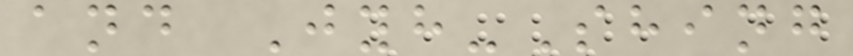and Jyh-Shing
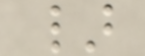}
